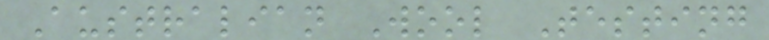Australian Wool Testing
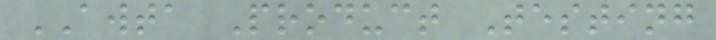AWTA Product Testing
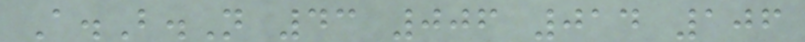A.B.N 43 006 014 106
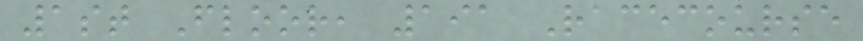1st Floor, 191 Racecourse
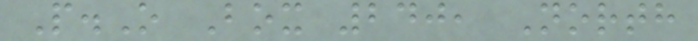P.O Box 240, North
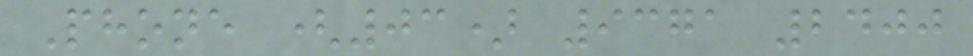Phone (03) 9371 2400
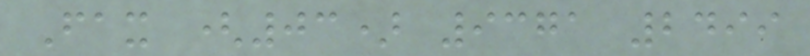Fax (03) 9371 2499
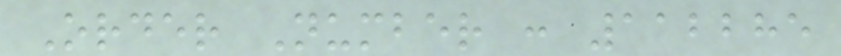Order Number : 112285
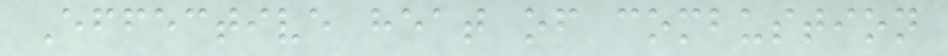Effective heat of combustion
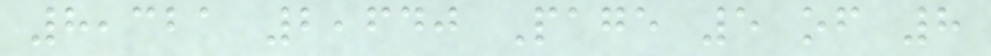8,321 2,640 Page 5 of 8
